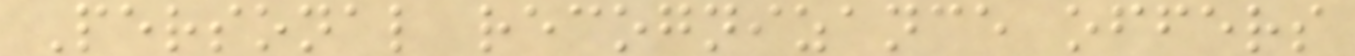Personal recognizance offers
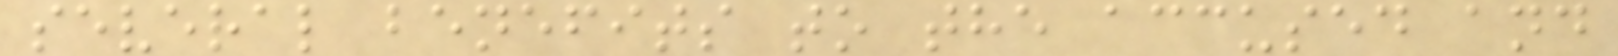several benefits to the accused and
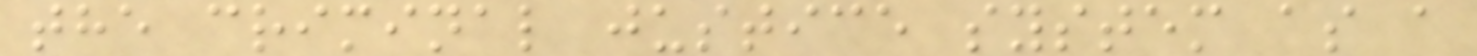the criminal justice system as a
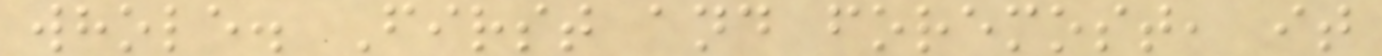whole. First and foremost, it
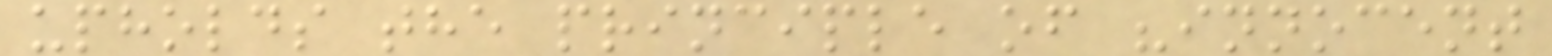upholds the principle of "innocent
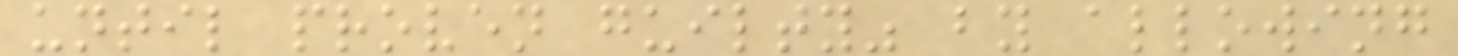until proven guilty" by allowing
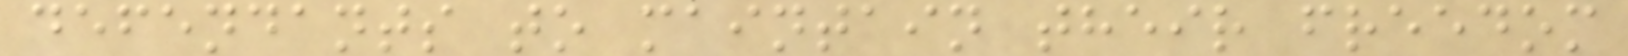defendants to maintain their freedom
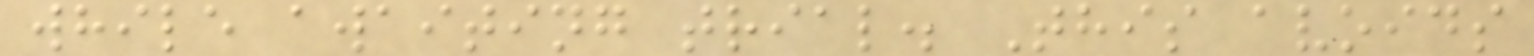while awaiting trial. This avoids
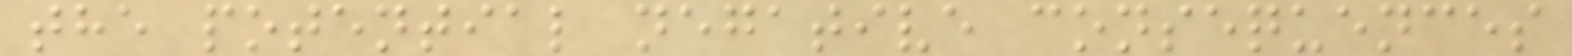the potential negative consequences
